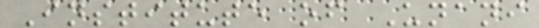Institute of Unani
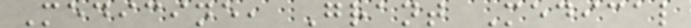Medicine, Grant Medical
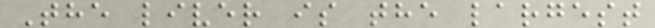The liver is the largest
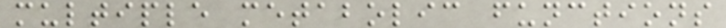multiple metabolic functions
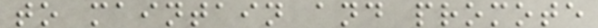to maintain and promote
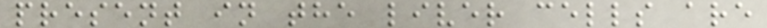present in the liver cells are
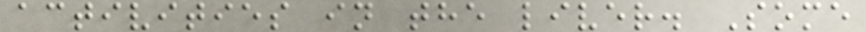activities in the liver. Some
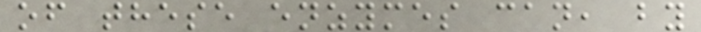of these enzymes can, by
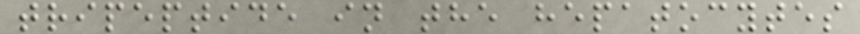tripeptide in the hepatocytes
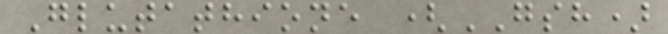Glutathione (GSH)
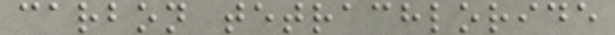carbon tetrachloride
